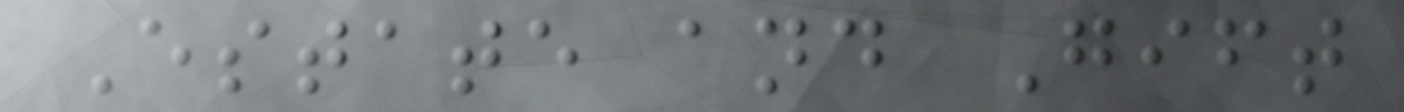Estate and Gift
